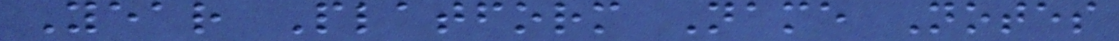Year Platform Name Notes
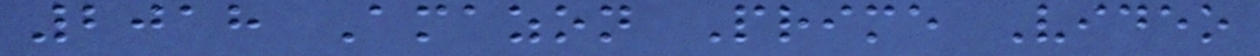2018 Amazon Prime Video
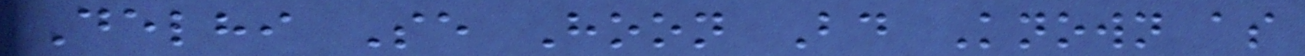Delhi Se Hoon Bd Known as
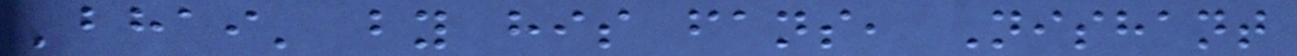'bhai' by his fans, Nishant
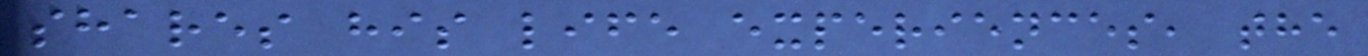shares his life experiences, the
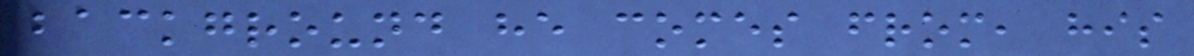background he comes from, his
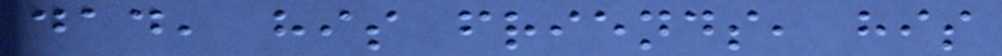dad, his friends, his
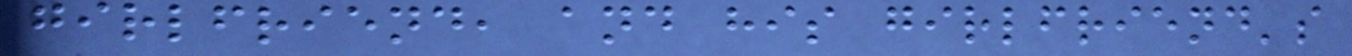girlfriend, and his girlfriend's
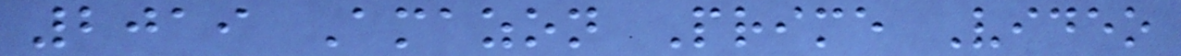2019 Amazon Prime Video
